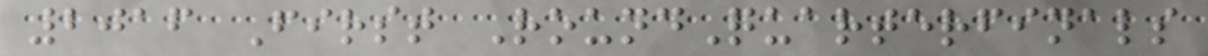2016 First RoundQuarterfinals
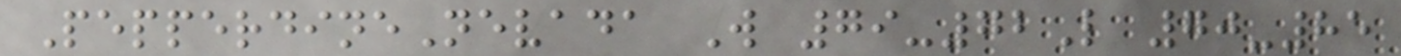PepperdineNevada W 79-72L 70-85
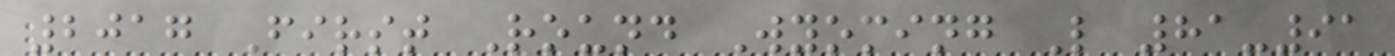2017 First Round Wyoming L 81-91
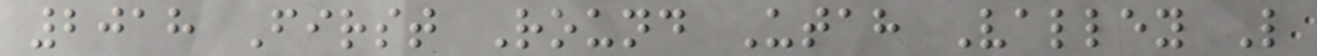2018 First Round Utah Valley L
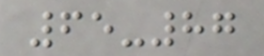65-87
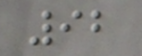92
